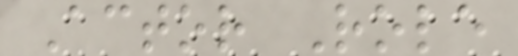Actor Role
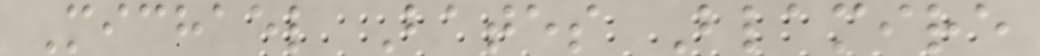Michael Bates Blamire
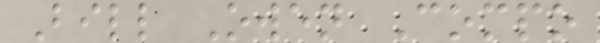Bill Owen Compo
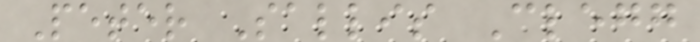Peter Sallis Clegg
